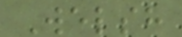Welsh
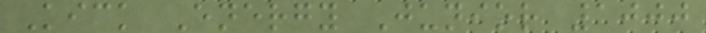Kick Energy Junior 1000
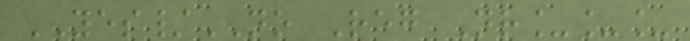YES/NO Reg Nr___
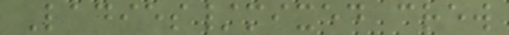Ladies/mixed crew
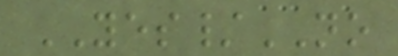YES/NO
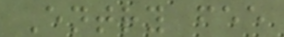Entry fee
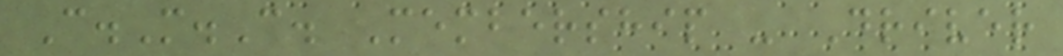C.M.C. Membership - Driver
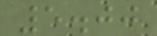5.00
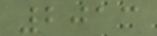2013
